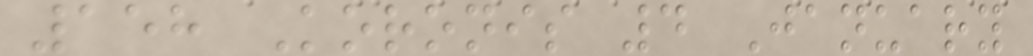158 Koronis 4 January
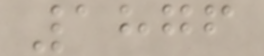1876
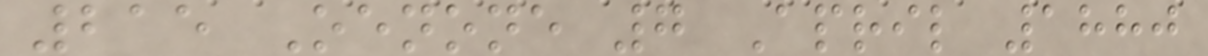215 Oenone 7 April 1880
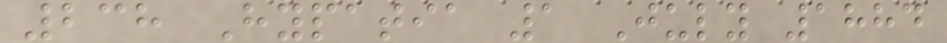238 Hypatia 1 July 1884
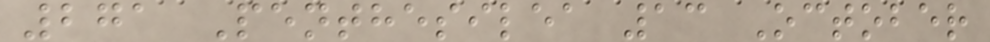271 Penthesilea 13 October
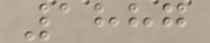1887
